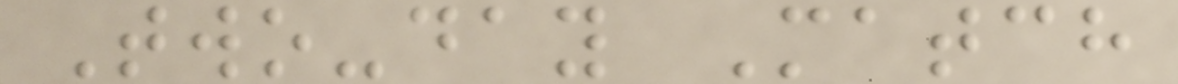Two-day Match
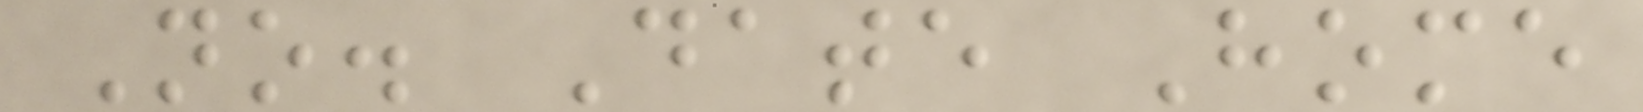No. Date Home
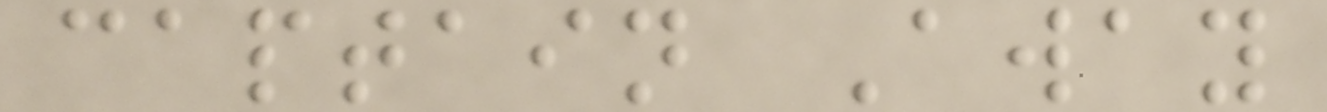captain Away
